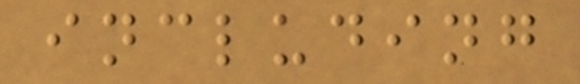including
